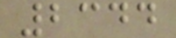2344
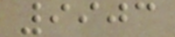9903
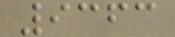9363
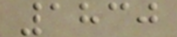1830
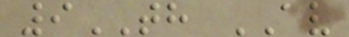9TH AV
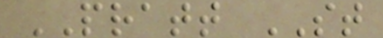PRATT ST
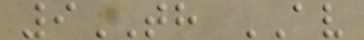9TH AV
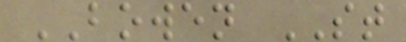BOWEN ST
